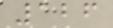126
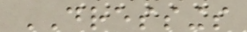DRESSINGS
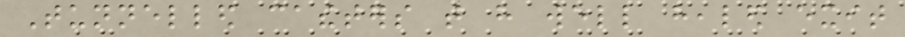Tunnelled catheters that have well healed exit
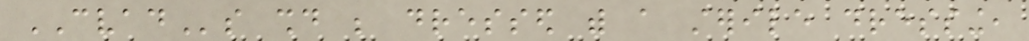CVADs should be dressed with a sterile dressing,
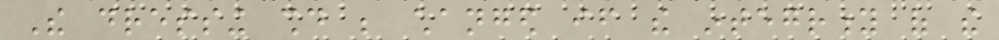The dressing should be changed if the integrity of the
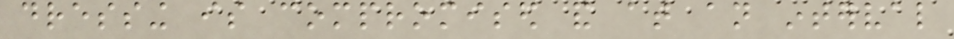dressing is compromised and at an interval
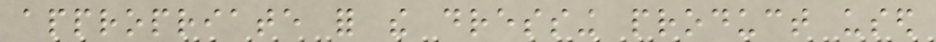appropriate for the dressing product used
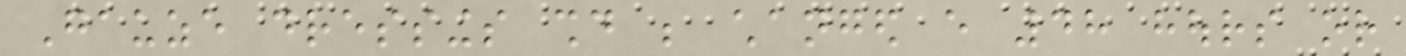Gauze dressings should be changed every 48 hours or
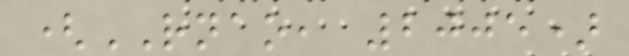(RNAO, 2005)
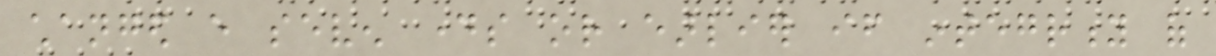changed every seven days or earlier if integrity of
